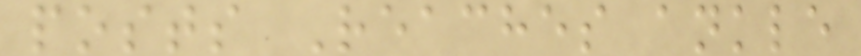posts Reaches ankle
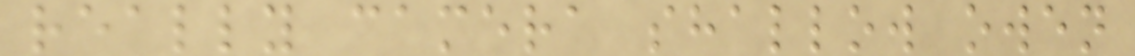really camera shallow owen
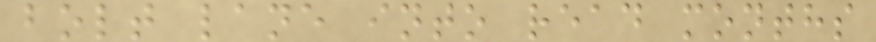bolt lane into read months
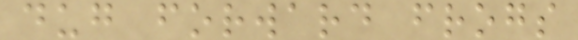dug forward frogs
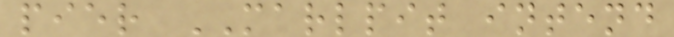pier MARLPIT intend
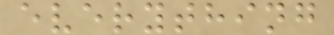everything
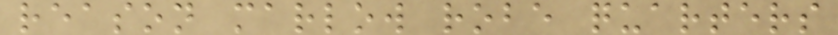reason marlow robe quarters
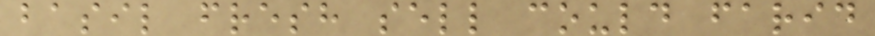basil fresh sell could farid
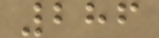286
